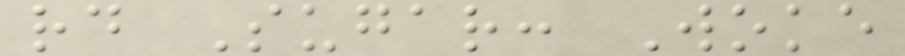rd Sugar: Woke
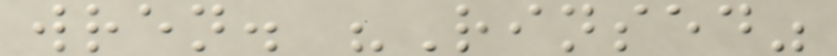wren. "Rinsed"
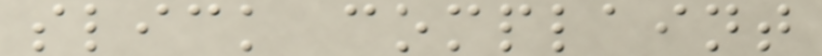slick complaint
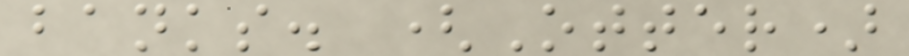banks. (Otter)
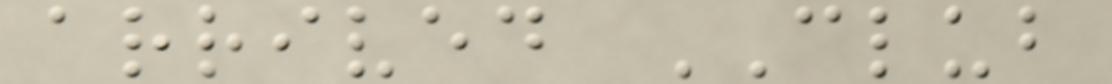arrived CLUB
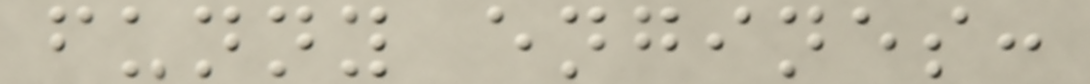funny engines:
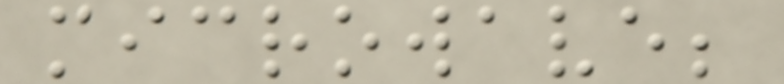microwave;
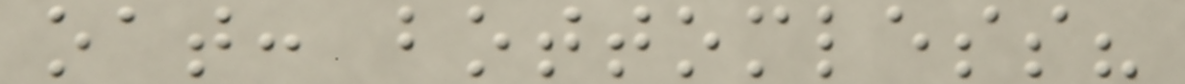oat: bottomless?
